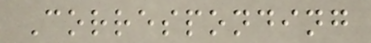Corresponding
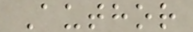Author
